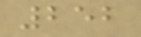252
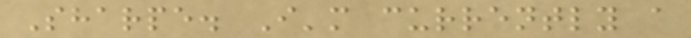Sharpe. I'm currently a
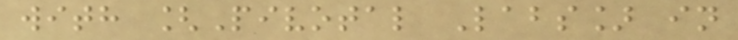with [Pivotal Labs] in
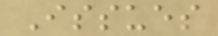Issues
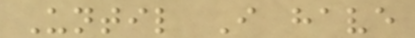Until I have
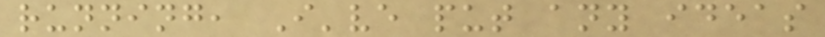running, I've put any ideas
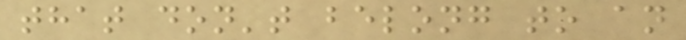that don't belong to an
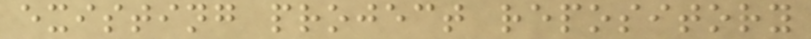existing project repository
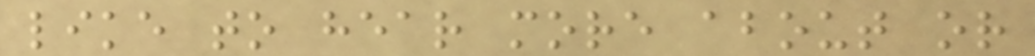like to hear more about or
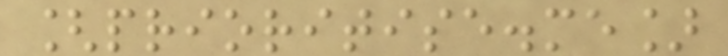[prioritise.me]
